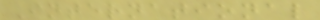International
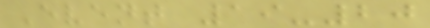Event 19-20
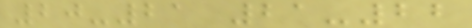20-21 21-22
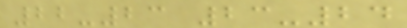22-23 23-24
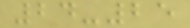24-25
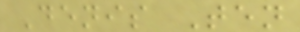Denis Ten
